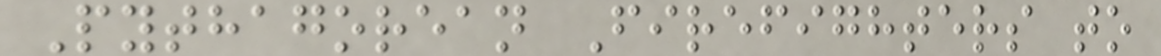Pythagorean Firefighters to
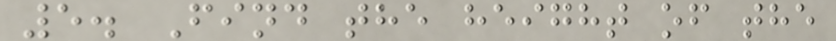5. Find the height of the
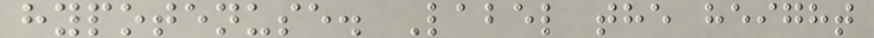hypotenuse. Label the height
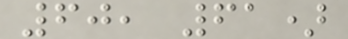60, 61)
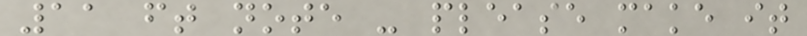11 ft note - please make it
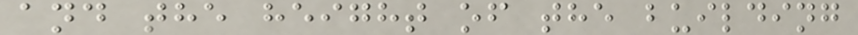and the height of the building
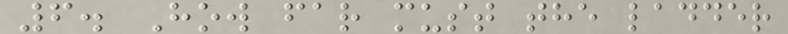6. How far must the ladder
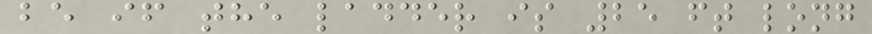be if the ladder is 25 ft long
